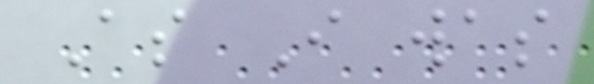As I was
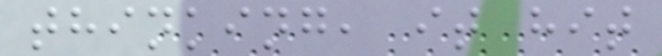thinking, it hit
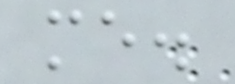me.
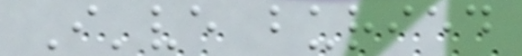I've buried
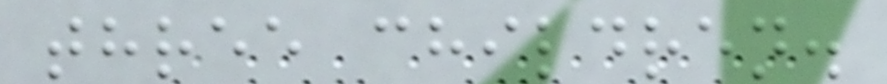three children.
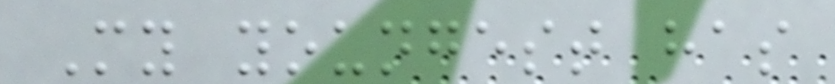My youngest has
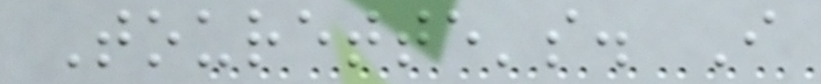Tourette's. I
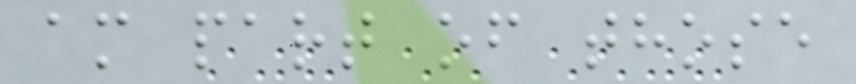am part of those
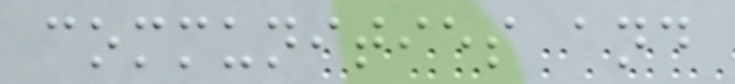communities and
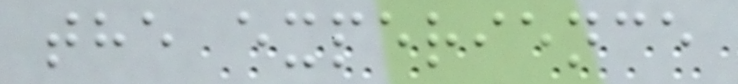the experience
